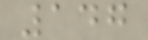147
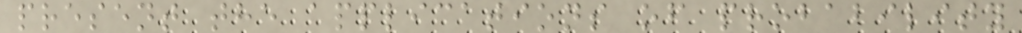present the applications of probability
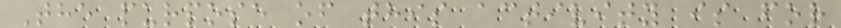The purpose of this activity is for
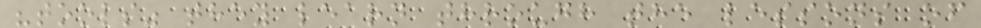"tools" they learn through the lessons of
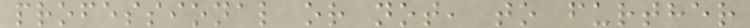professional or not, to further
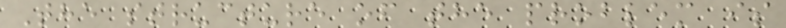The structure of the problem is
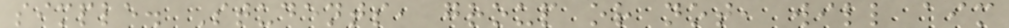simple. Students, group or not, will aim
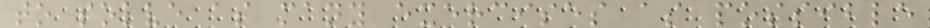to solve as many exercises as possible
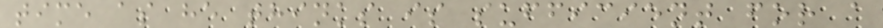time as he thinks is sufficient for a
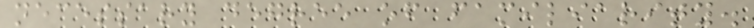necessary degree of familiarity.
